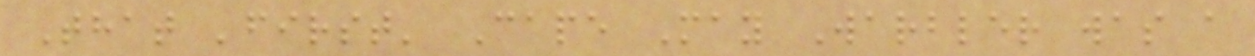That 'first' Cape May Warbler was a
